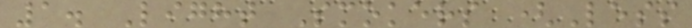1. Light Smokers (Less
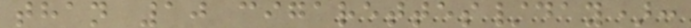than 10 cigarettes/day):
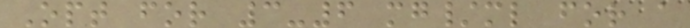Opt for 3-6 mg/ml for a
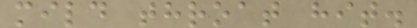mild throat hit.
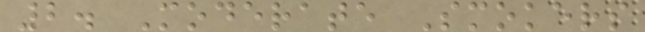2. Moderate Smokers
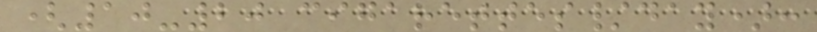(10-20 cigarettes/day):
